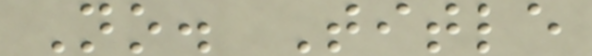No. Title
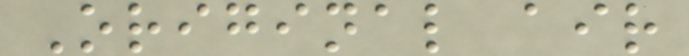Original air
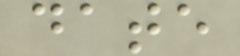date
